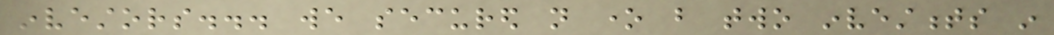investors... we secured not one but two investments in
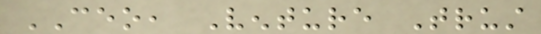CEO, Venture Trust
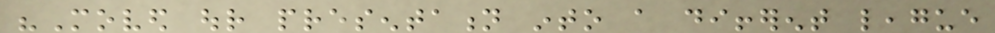"Moved our presentation into a different league
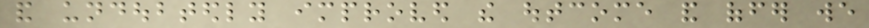and undoubtedly improved the outcome and offer we
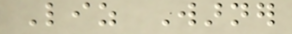Liz Warner
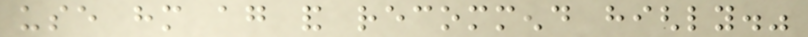use him again and recommend highly."
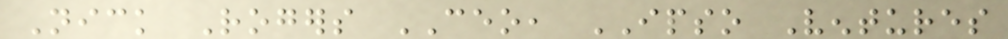Nick Rogers CEO, IPSO Ventures
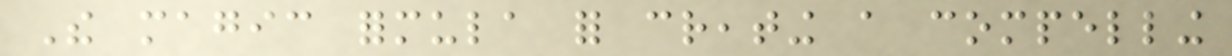The magic formula for creating a compelling
